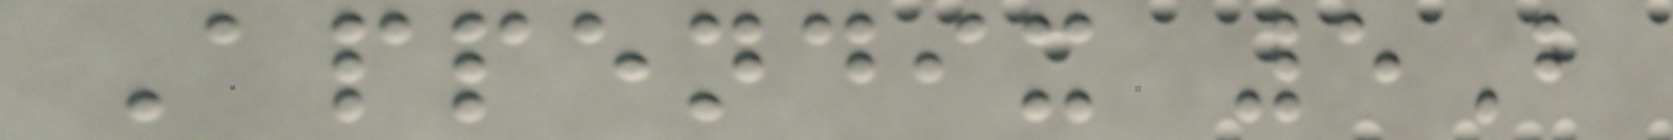Appendix 5B
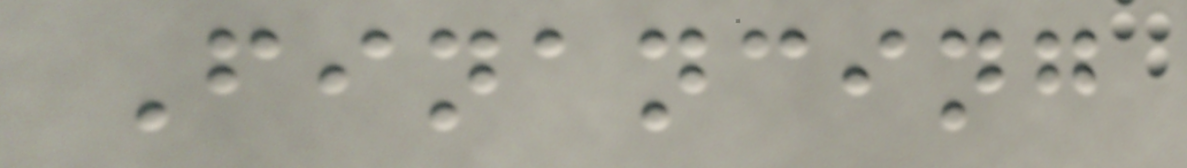Financing
